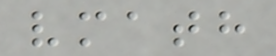vmath
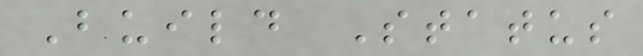Build Status
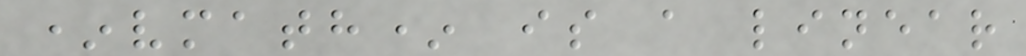*vmath* is a linear
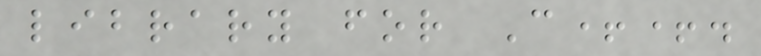library for C++.
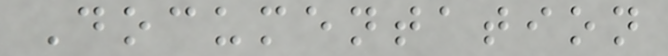Documentation
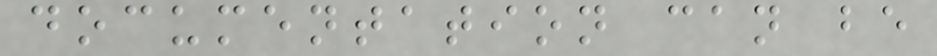documentation can be
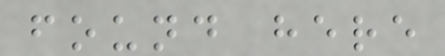found here
